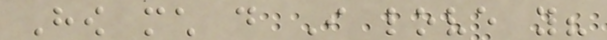How much do I love you?
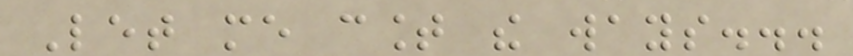Let me count the ways...
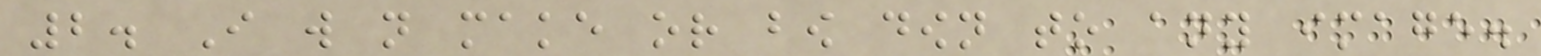2. I will not make or bow down to any image.
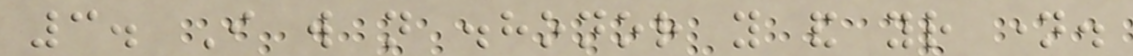3. I will not dishonor you and your name.
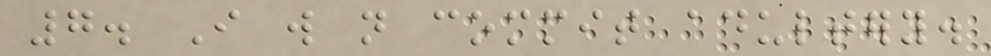7. I will not commit adultery.
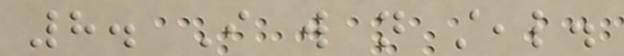8. I will not steal.
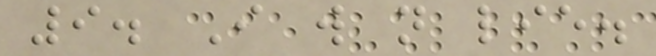9. I will not lie.
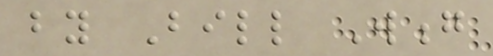by Bill Wong
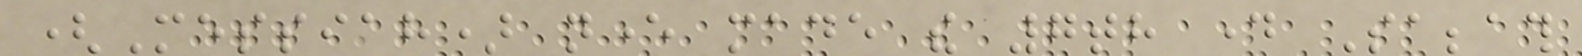(Messiah) never made the 7th day Sabbath
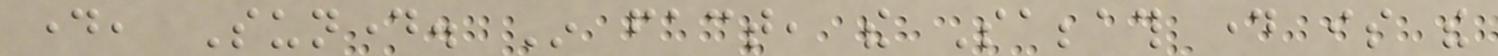day, Sunday. In fact, the Sabbath day is the
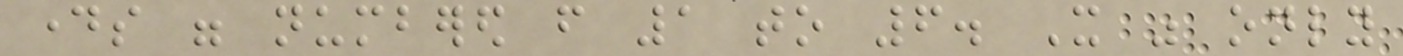days were numbered from 1 to 6. It was only
